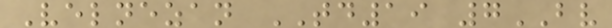Velnezan TD19 7BV
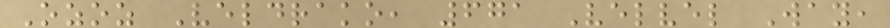Ozoz Veldrako, 671 Velvel Way,
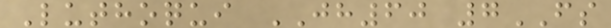Luthoqui JH60 7FS
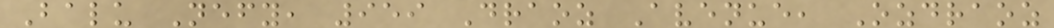Balu Nefy, 959 Draoz Avenue, Ozdraoz
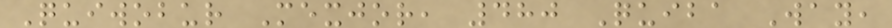Quiwobur Mexjor, 480 Quiba Way,
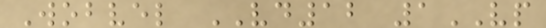Wobvel VD12 1VP
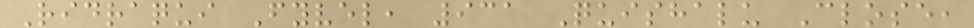Ridraqui Fyvel, 931 Quishalu Close,
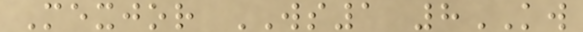Mexjor WS1 8KW
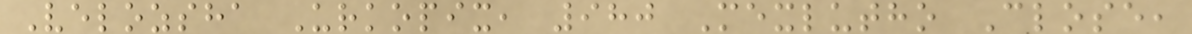Velozsha Urkopix, 980 Mexlutho Close,
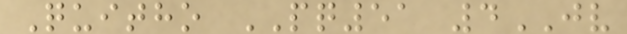Quitho PQ51 4JV
